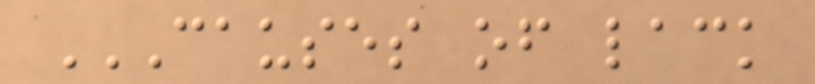CAUSES OF LACK
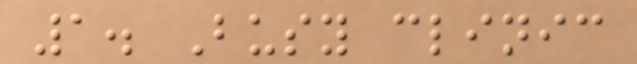1. Busy clinic
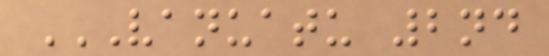VANUATU 2ND
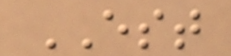EST
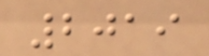2019
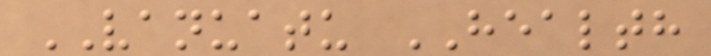VANUATU HEALTH
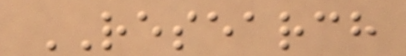RESEARCH
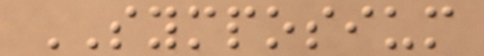SYMPOSIUM
